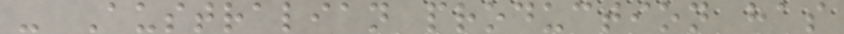- Australian production has
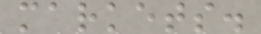markets.
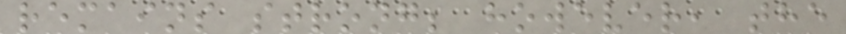remains strong; however, the
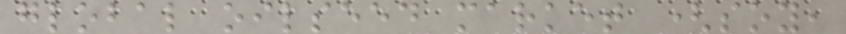global oilseed market (soy,
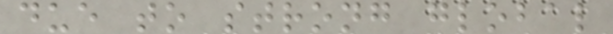due to strong global
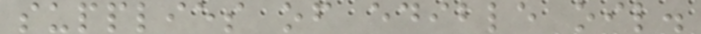supplies of edible oil.
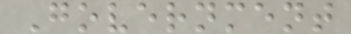Government
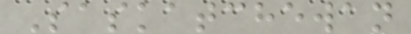Saskatchewan
